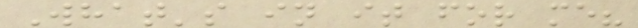What's in it for me?
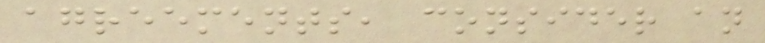agreements, consider an
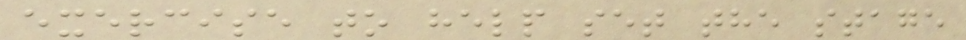exercise to help set the stage
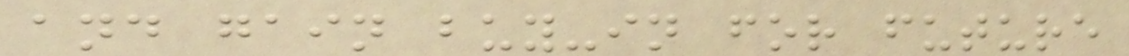and gain buy-in for future
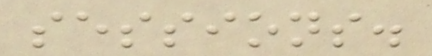sessions.
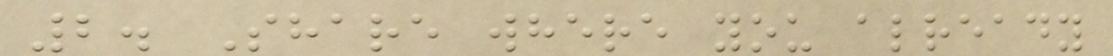2. Share where you already
